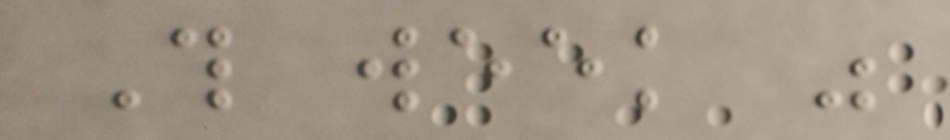This week was
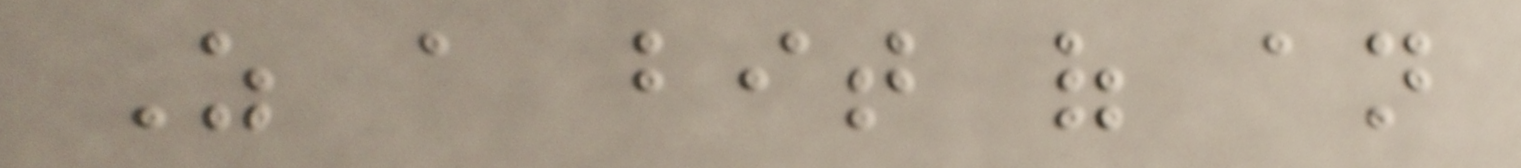As a bit of an
